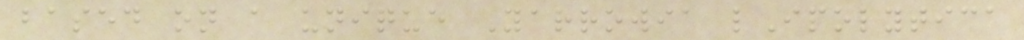based on a unique Yarrowia lIpolytica
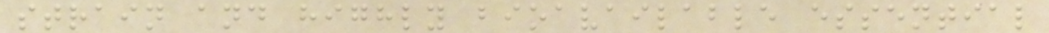strain and highly bioavailable essential
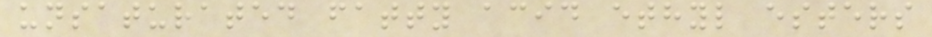unsaturated fatty acid ethyl esters
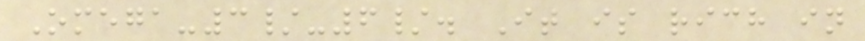Omega-3/-6/. It is rich in
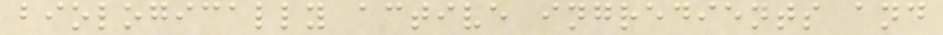biologically active ingredients and
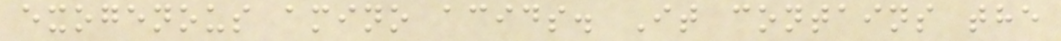exogenous amino acids. It contains the
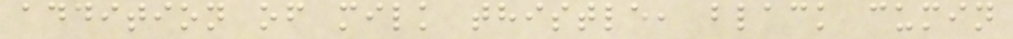addition of milk thistle, black cumin
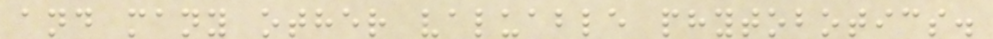and many other valuable phytobotics.
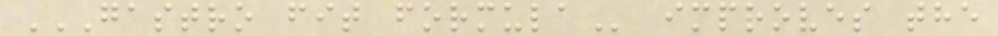GASTRO FIT FORMULA improves the
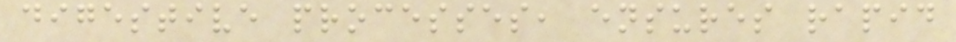digestive processes, ensures rapid
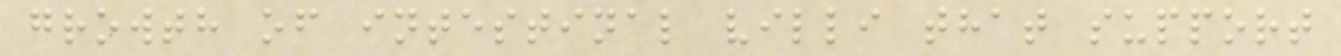growth of intestinal villi that support
